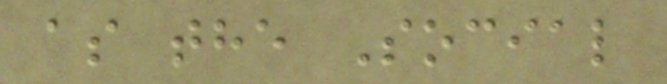as the Social
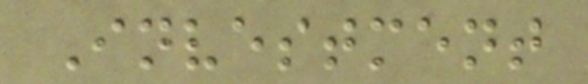Investment
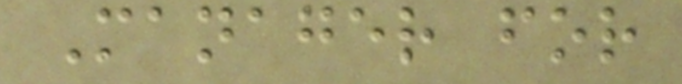Manager for
